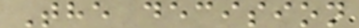The decision
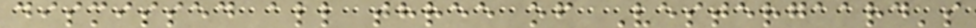dismissed all three of Vestergaard's
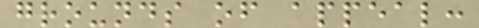grounds of appeal:
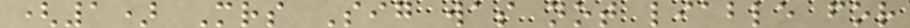(1) Mrs Sig was not liable for
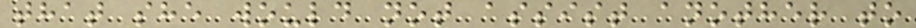that she would not assist another to
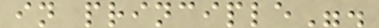in principle".
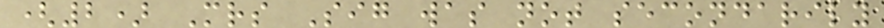(2) Mrs Sig was not secondarily
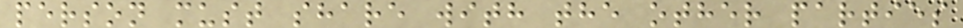person must share with the other parties
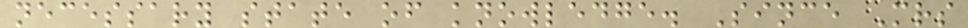necessary state of knowledge. Since Mrs
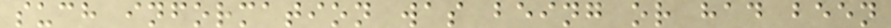such information was being or had been
